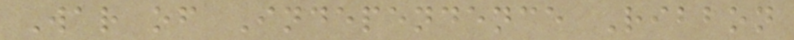War of Independence Ribbon
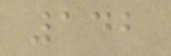142
